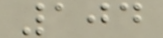104
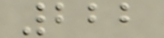222
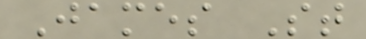James St
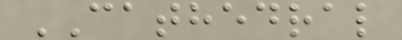CATHEDRAL
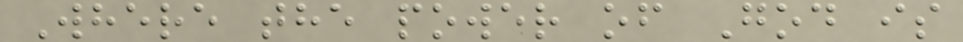Where the power of God is
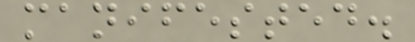manifested.
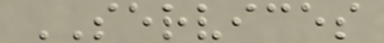SERVICES
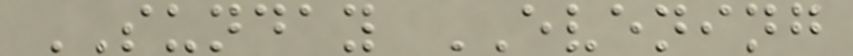SUNDAY EVENING
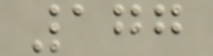177
